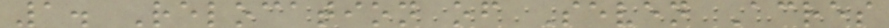1. Relocation of Seven Acres
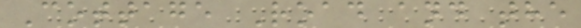Cottage Road and the
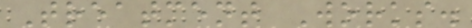Treatment Works.
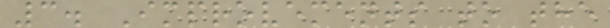3. Improvements to the
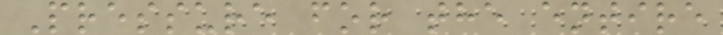Pressure for the entire
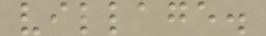village.
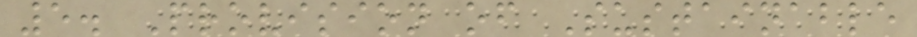5. Provision of Sustainable
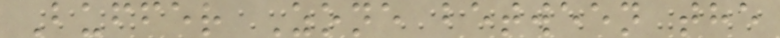Buffer Zone between the
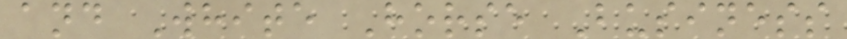and White Horse Business
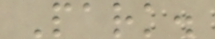Park.
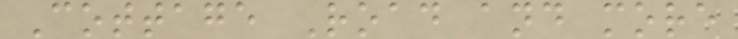Cottage Road and more
